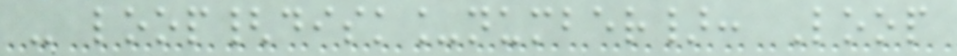- loop{disk_number}: Loop
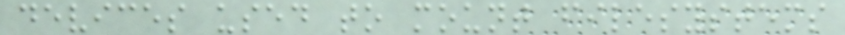devices used to mount filesystems
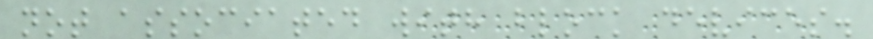not associated with block devices.
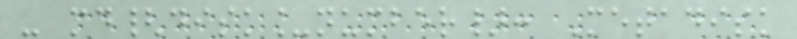- md{disk_number}: Metadisk
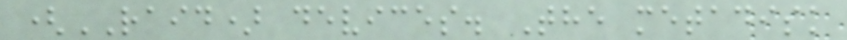(RAID) devices. The metadisk
